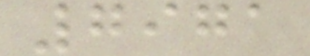7971
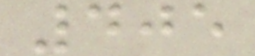405
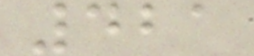421
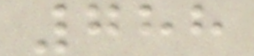788
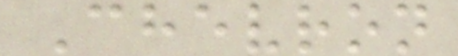Chevron
